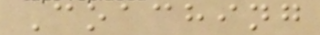Coaching
